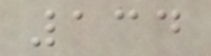134
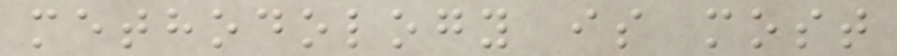methodology is most
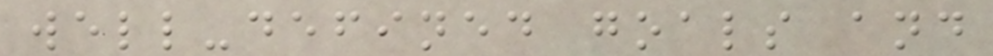well-defined goals and
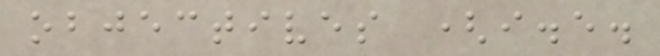objectives (i.e.
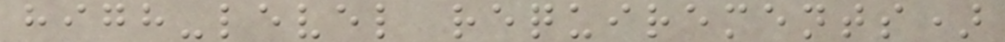high-level requirements)
